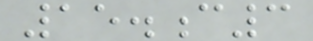15.c3
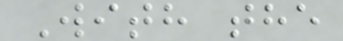With the
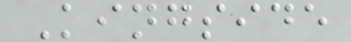Kingside
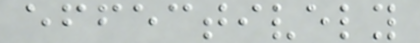effectively
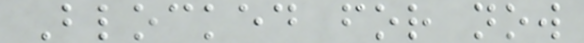Blocked for now
